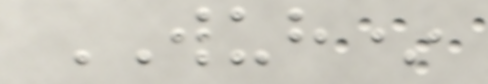WUH*
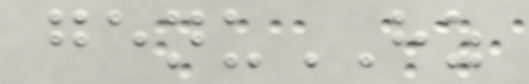genuHZ
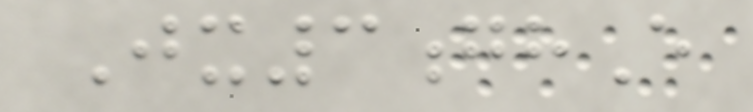Jx3ghE
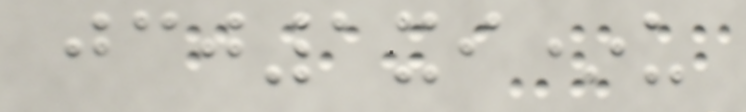jcj1xi*u
